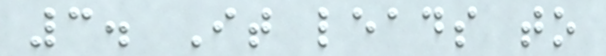3. It leads to
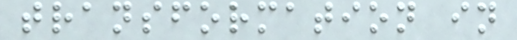transformation in
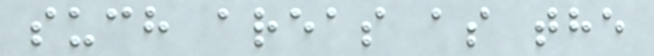such areas as the
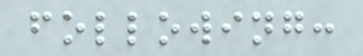following:
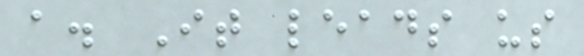a. It leads us
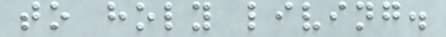to holy living.
